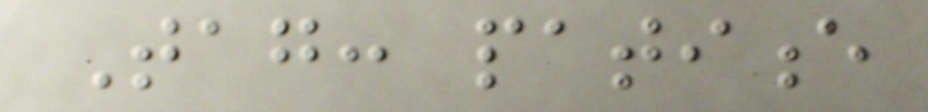Tag: patience
